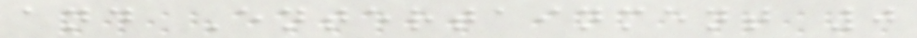and Entertainment 0
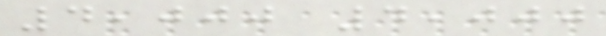4,000 4,000
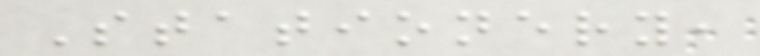Stationery,
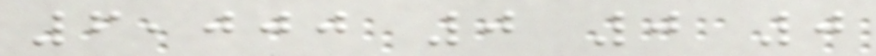6,000 0 0 0
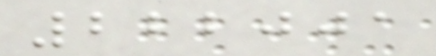222001
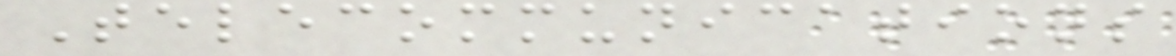Telecommunications
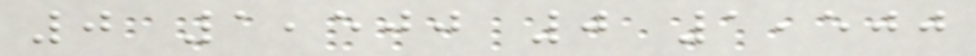0 1,500 0 1,500
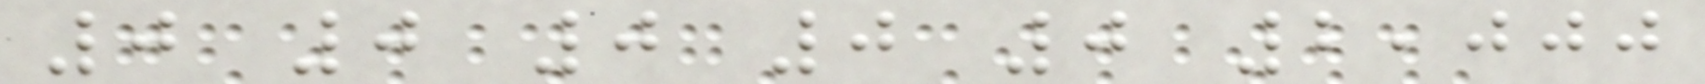0 0 0 0 0 2,000
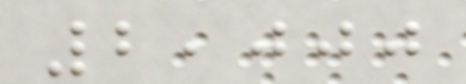2,000
